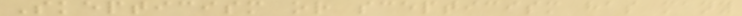Skepticism or scepticism has many
